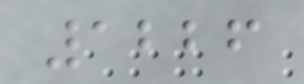1226
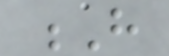H
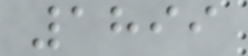1899
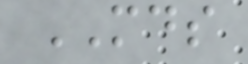MDS
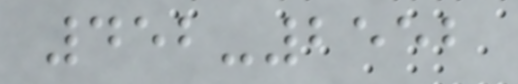452-2552
